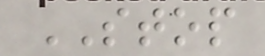STOP
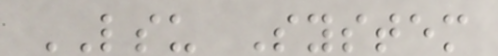LSU System
